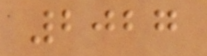2027
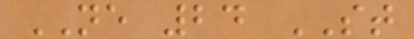NE 24 ST
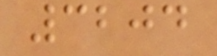3204
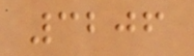3206
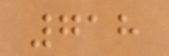718
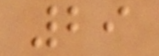29
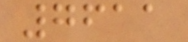7611
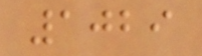1029
